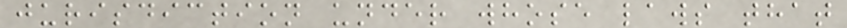jurisdiction under whose laws that
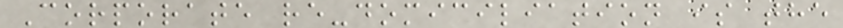Corporate re-domiciliation is the
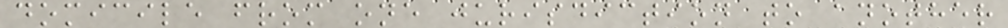domicile from one jurisdiction to another
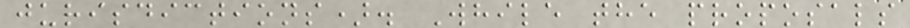jurisdictions). While the proposals
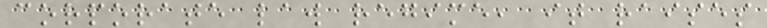corporate law regime, it raises
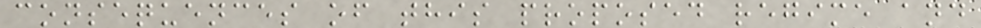consequences of this proposed regime and
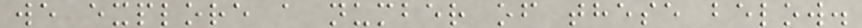we explore a number of these below.
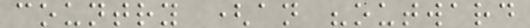country (an "outward
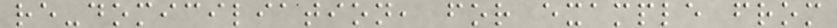re-domiciliation, for example from
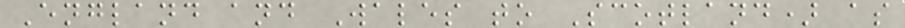England and Wales to Scotland) as
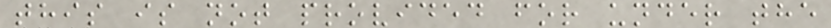this is not provided for under the
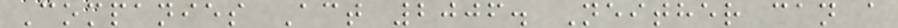Companies Act 2006. Neither can a
